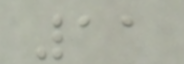11
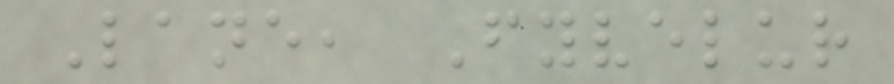Lane, Fyvelur
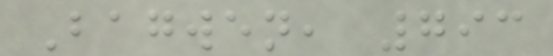Bagwen, 793
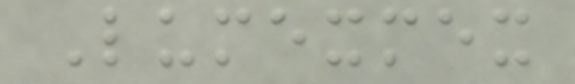Lumexmex
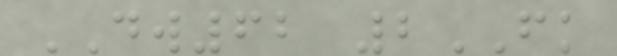DW62 2FK
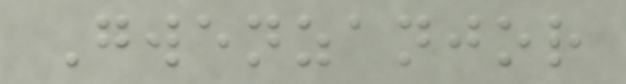Gwenzanjor
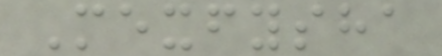Mexfysha
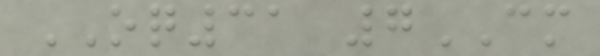OQ31 7CM
